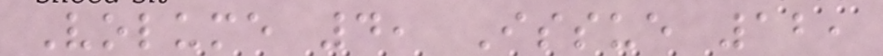Volume 4, Issue 12,
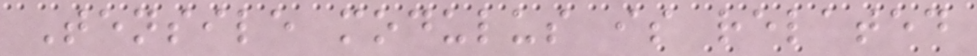Tensile modulus is related
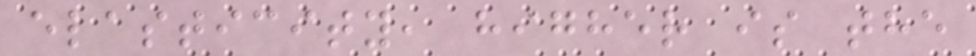elasticity, higher is the
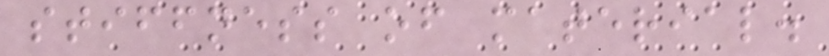stiffness of material.
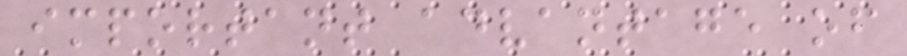important advantage of
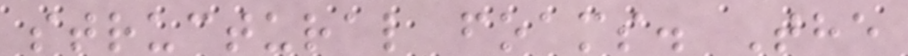structural foams. The
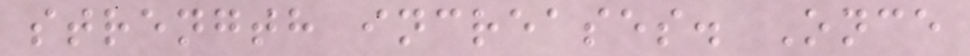strength increases. Once
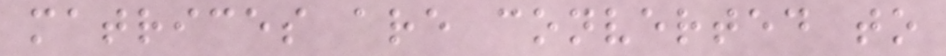matrices are converted to
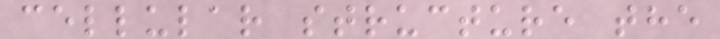cellular structure the
